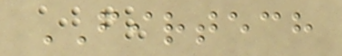FIRTECH
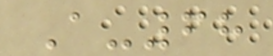A-68
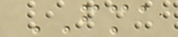FMA
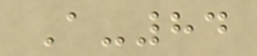A-84
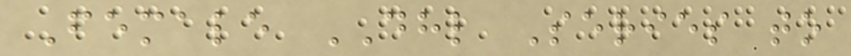Female DHL Series to
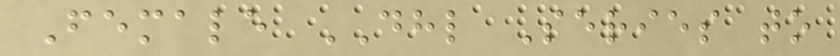Female DHL Series to
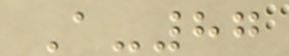A-87
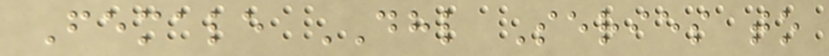Female DHL Series to
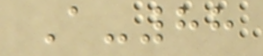A-88
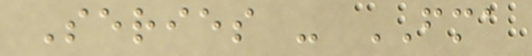Series - FMA
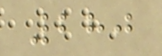280
